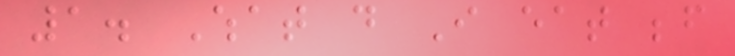1. What do I eat before
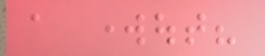a workout?
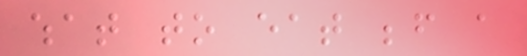what to eat before a
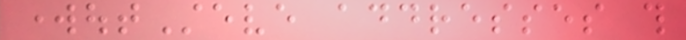workoutSteve addresses this
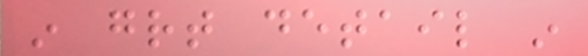in great detail in
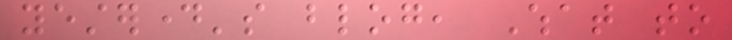yesterday's blog, What to
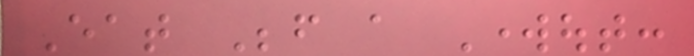Eat Before a Workout:
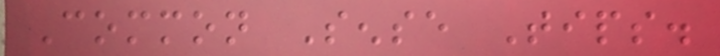Common Sense Tips.
